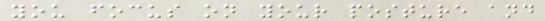you focus on your posture and
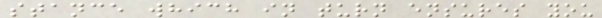stance which in turn ensures you
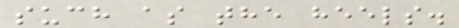such as the heels.
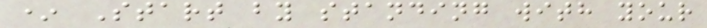* Start by standing with your
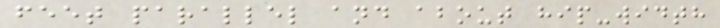feet parallel and about hip-width
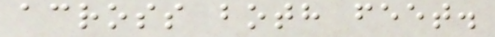across both feet.
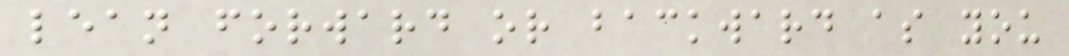lean forward or backward as you
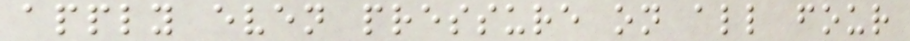apply even pressure on all four
